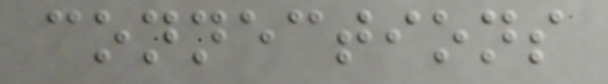connections
